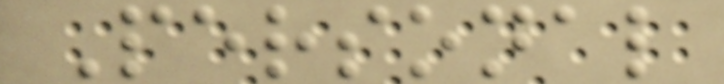Personal
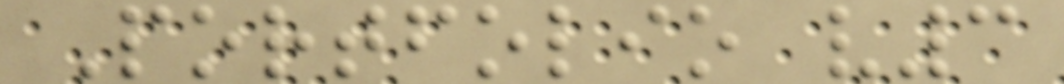Portfolio v3
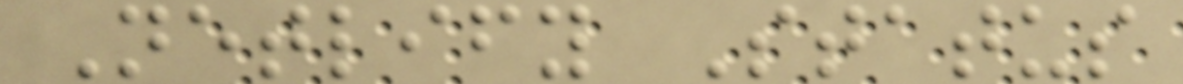Netlify Status
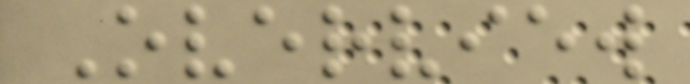Overview
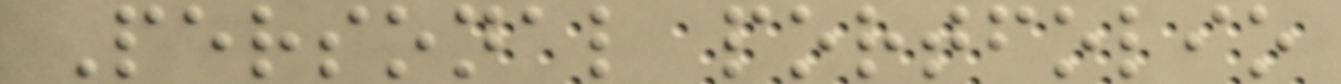Personal portfolio
